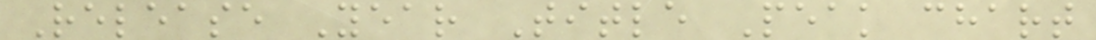Release Year Title Peak chart
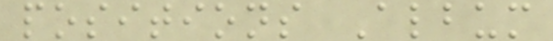positions Album
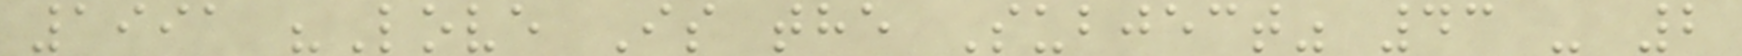1991 "Love Is the Subject" 43 - 2
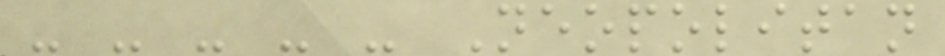- - - - - Neopolitan
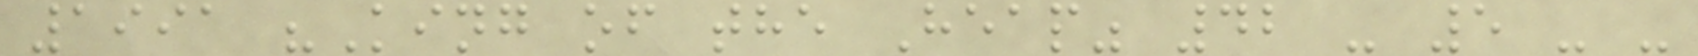1991 "King of the Heap" 42 - 5 - -
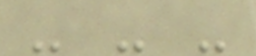- - -
